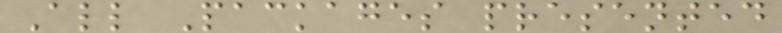All Packages presented
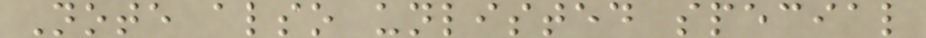Note also unlisted special
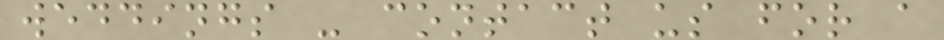weddings - contact us for a
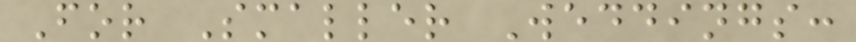For Smaller Weddings:
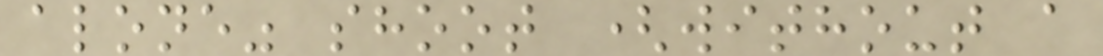alone" shoot (without a
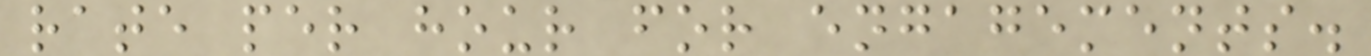rate per hour for engagements.
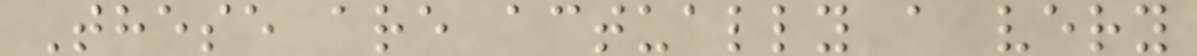These are actually a very
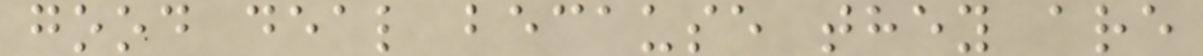good deal because they are
